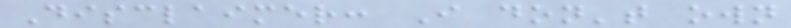Disclaimer: I don't own
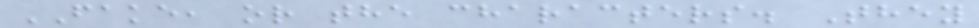FAKE, or the characters. They
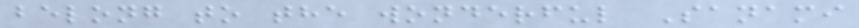belong to the wonderful Sanami
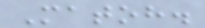Matoh.
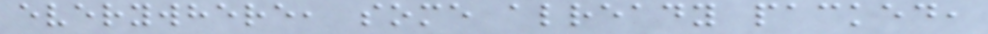everywhere, some already packed,
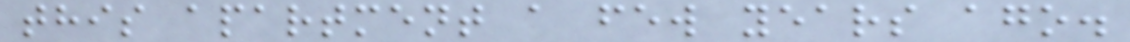this apartment a few years ago.
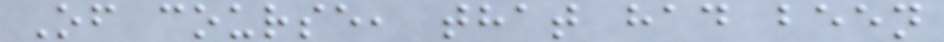Of course, that had been
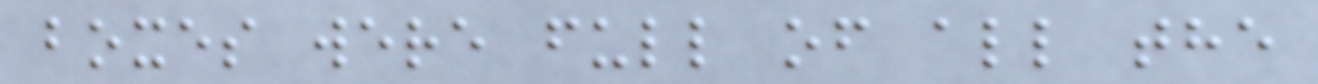boxes were full of all the
